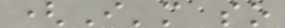(I'm so
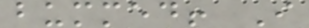bummed! I
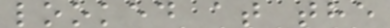looked at the
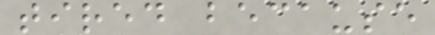tired because
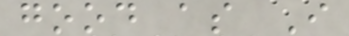good as I
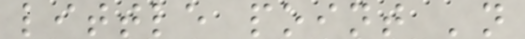little point 'n
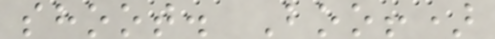shoot. Boo!)
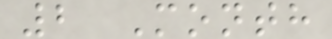2 Month
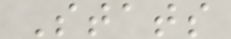Stats
